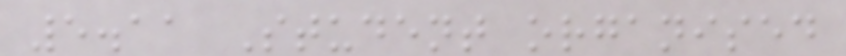5.11 Student organised
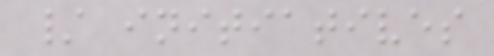/ initiatives
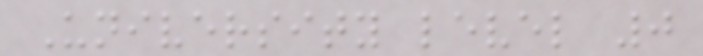University level 0
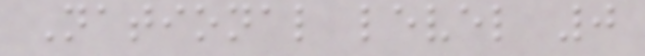National level 0
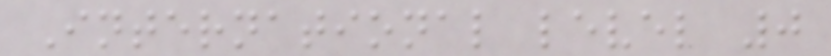International level 0
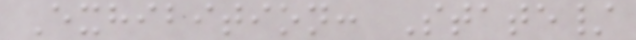Exhibition: State/
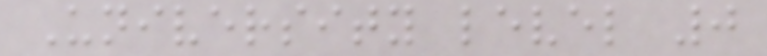University level 0
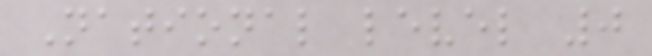National level 0
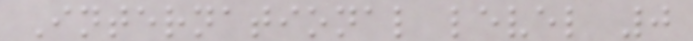International level 0
